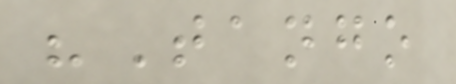"Tango
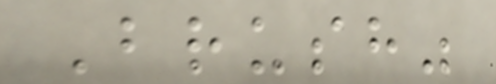Brush"
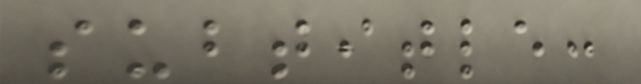subtitle:
